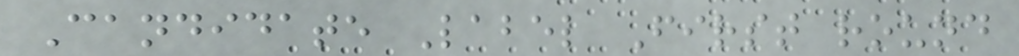Candidate Label First round
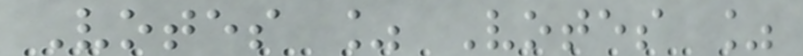Votes % Votes %
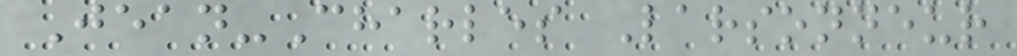Jean-Charles Larsonneur
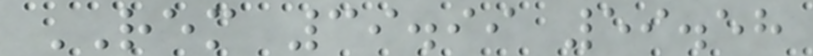REM 39.99 59.58
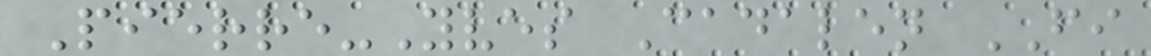Pierre-Yves Cadalen FI
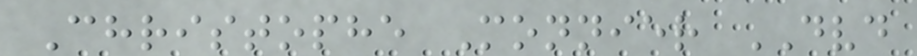Christophe Monnier DVD
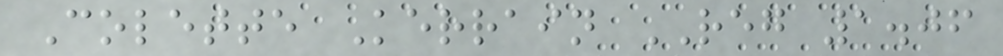Colette Kerrain REG 1.06
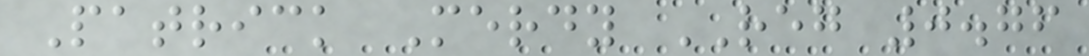Patrick Merdy REG 0.76
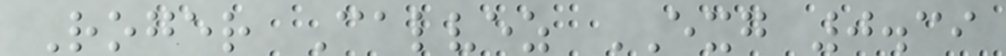Roger Calvez EXG 0.39
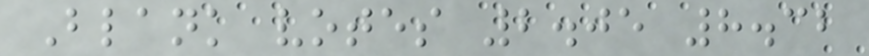Blank votes 2.05 8.32
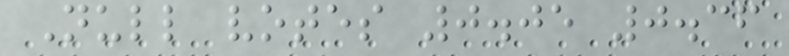Null votes 0.05 0.36
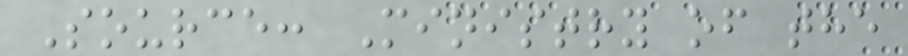Source: Ministry of the
